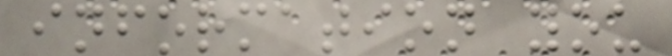information you
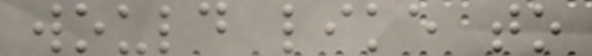would like to
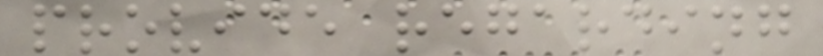provide regarding
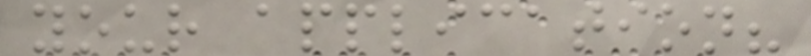your application?
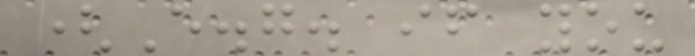(E.g. if you
